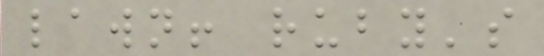lawn! ruby's
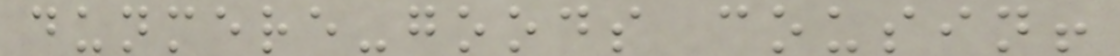dunmere-goods cousin!
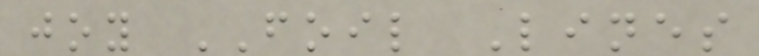joy FOIL Lines
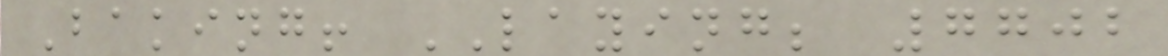Baking! LAYING; 7702
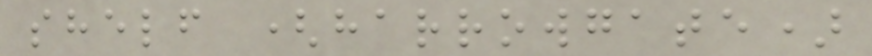shelf (harrowgate)
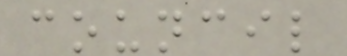council
